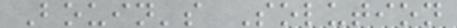Bouin's Solution
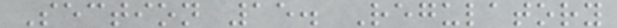Section 15. Regulatory
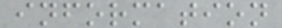information
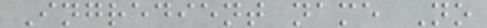Ingredient name No
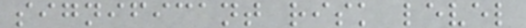significant risk level
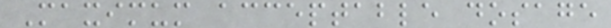Maximum acceptable dosage
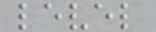level
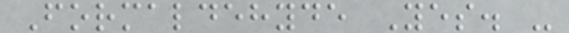Formaldehyde Yes. -
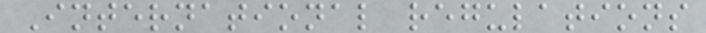International regulations
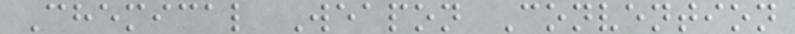Chemical Weapon Convention
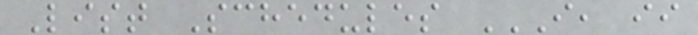List Schedules I, II
